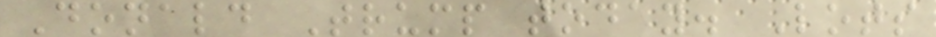Donald Trump today. Lots
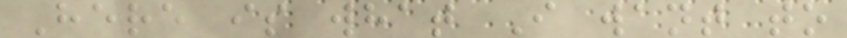Here is what I want to
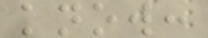know:
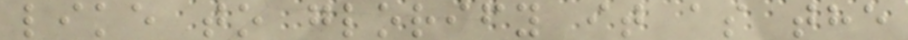like to glorify it as the
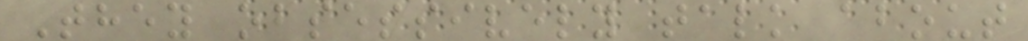They obsessively talk about
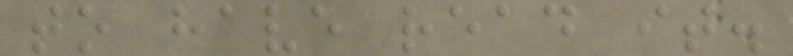to have read it.
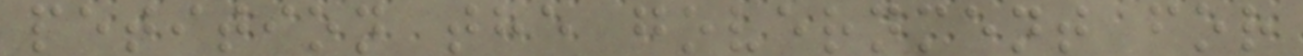petition the government for
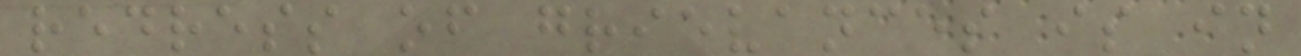redress of grievances is in
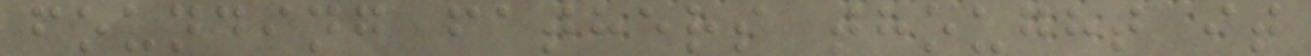founding fathers thought it
